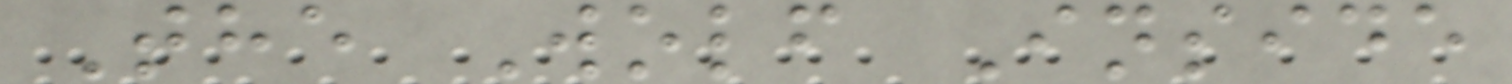The Wolf Inside
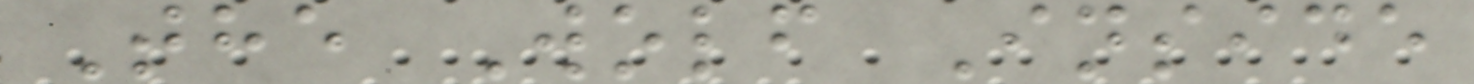The Wolf Inside
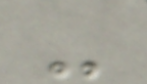-
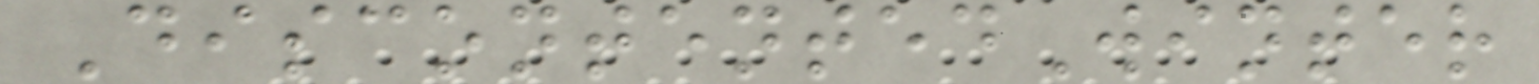DiscontentedWinter
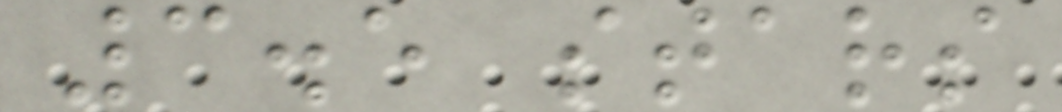3.5 stars
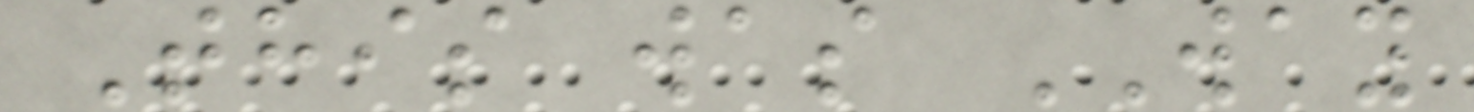This was WAY
